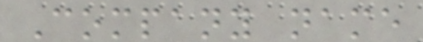Company name
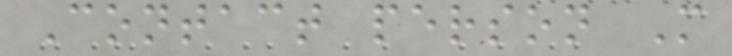Contact person M
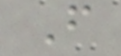F
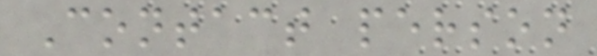Contact person
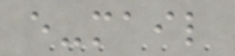e-mail
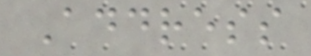Address
